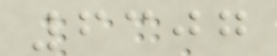6307
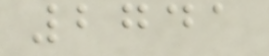2741
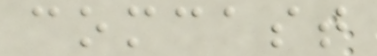comcast
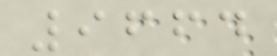9664
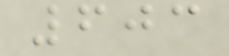603
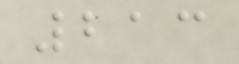213
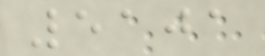5101
